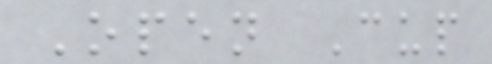Open Cup
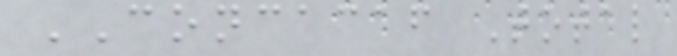CONCACAF Total
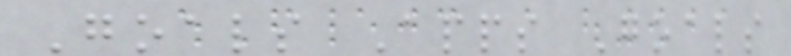Goals Apps Goals
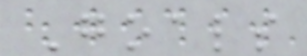Goals
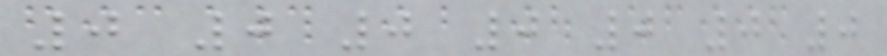0 0 0 0 0 0 0
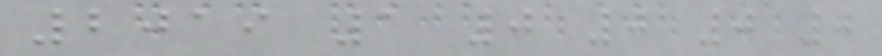2019 1 0 0 0 0
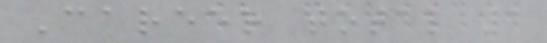Career total 1
